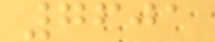7601
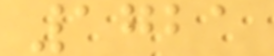1721
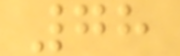78
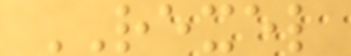REXEL
